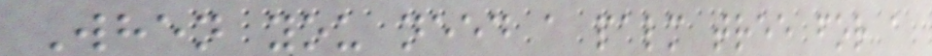When you need a palm tree for a
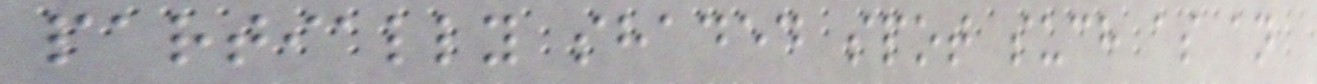partially shaded spot such as an
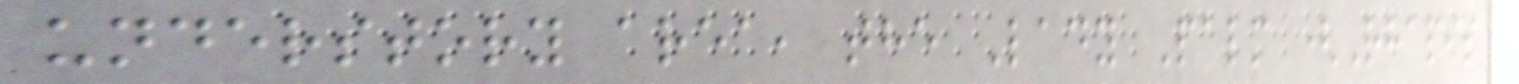understory area, the Lady Palm (Rhapis
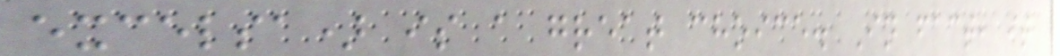excelsa) is a great choice. In fact, it
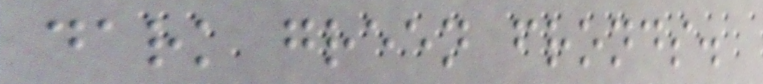dark green fronds.
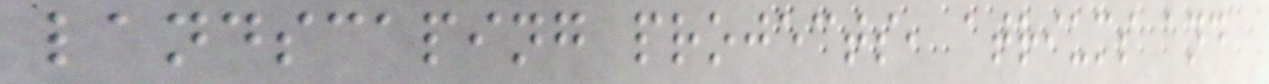landscaping projects, atriums and
